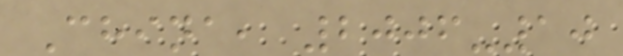China, 2006-10
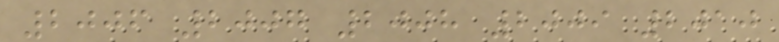2006 2007 2008 2009 2010
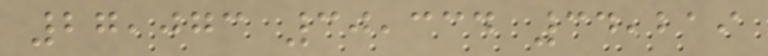27,073 30,334 34,219
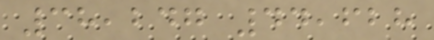38,247 44,628
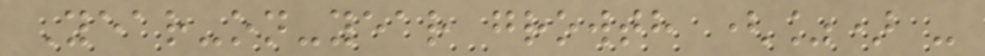Year-on-year growth (%) -
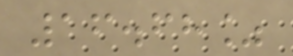16.68%
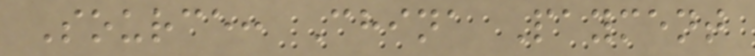Source: China Payment
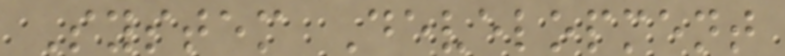System Development
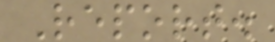Report.
